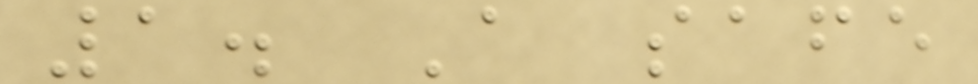1. A safe
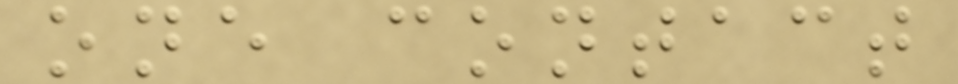one contact
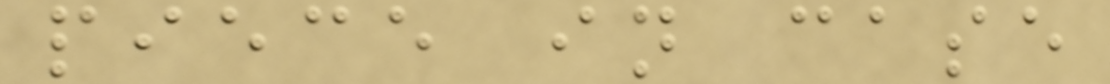piece in case
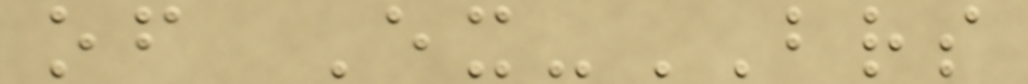of Ex-BRS
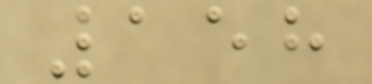158
